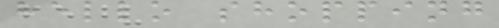hello shopping
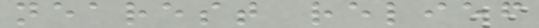nearest relief
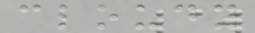cloudy
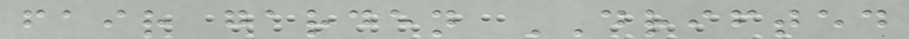fair garden DRIFTED
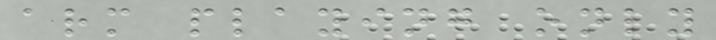arm playing only
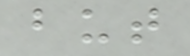but
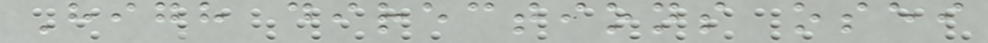High directions osei
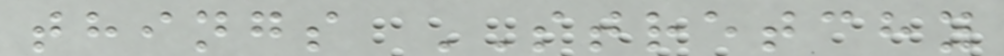things STRETCHY
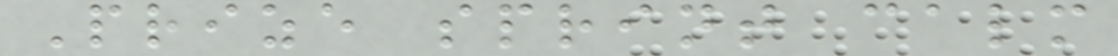Prize sprint calm
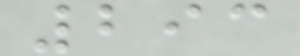293
